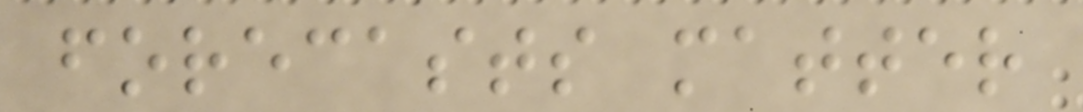forecasts matter
